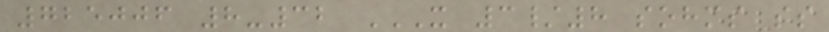725006 8-32 X 3/8 SOHMS SS
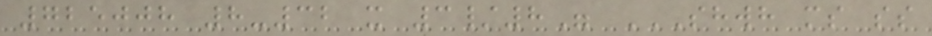725008 8-32 x 3/8" SHWH MS SS
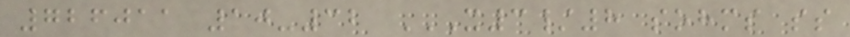726011 10-32 X3/8 SOHMS SS
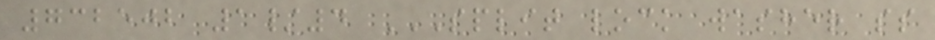732502 1/4 SPLIT LOCK WASHER SS
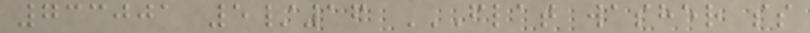733001 5/16 FLAT WASHER SS
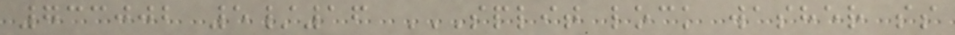733002 5/16 SPLIT LOCK WASHER SS
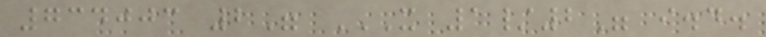734003 2" X 1/2" I.D.
